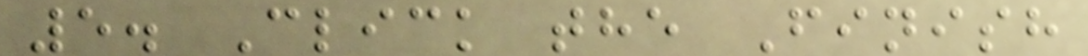5. Click the Finish
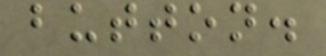button.
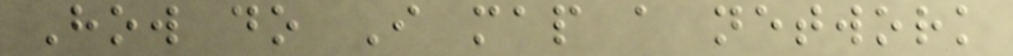How do I map a network
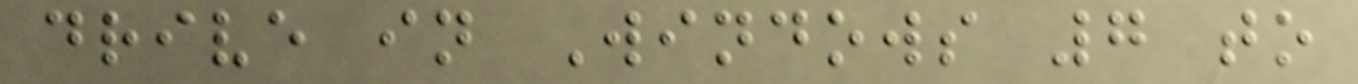drive in Windows 7 to
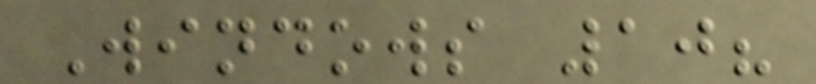Windows 10?
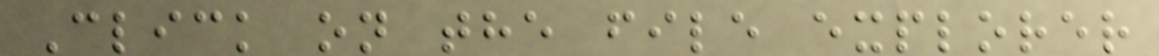Click on the file explorer
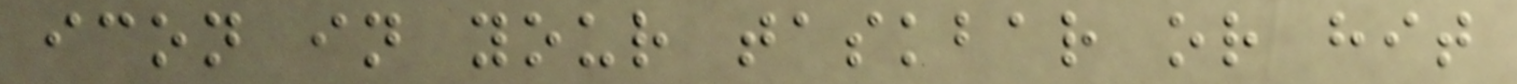icon in your taskbar or hit
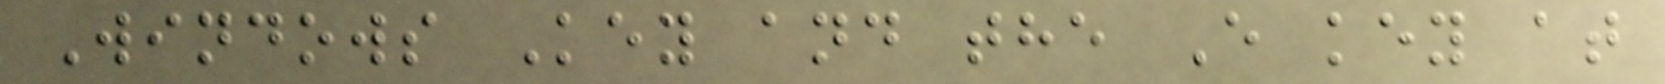Windows Key and the E key at
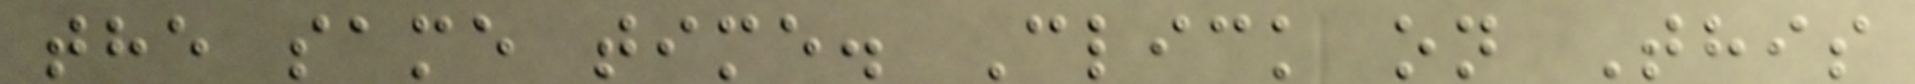the same time. Click on This
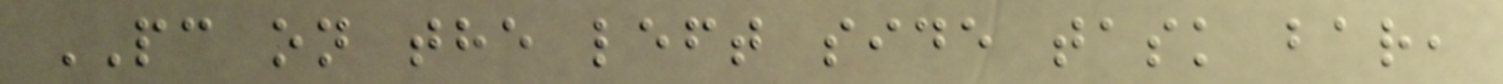PC on the left side task bar,
